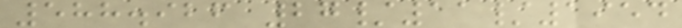588.926 27/11/1954
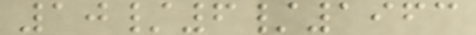10/6/1963
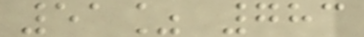51% 783
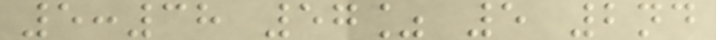5:38 57% 5 2nd
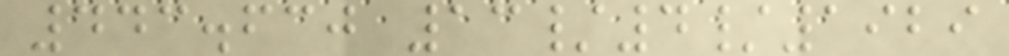443.630 13/4/1929
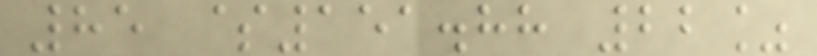85 $151.88 22%
